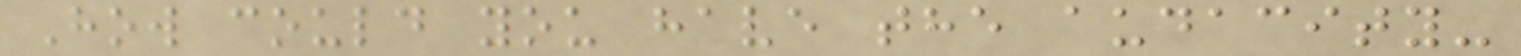How could you have the audacity-
